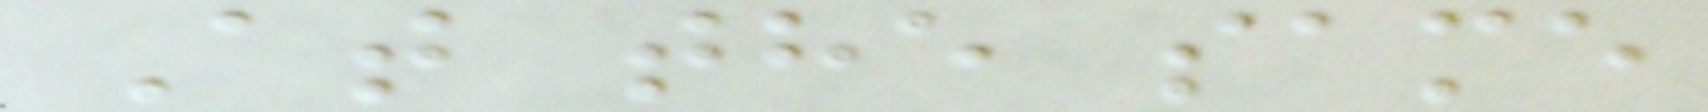At the same
